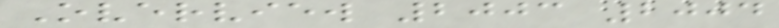Overview 2003 2004
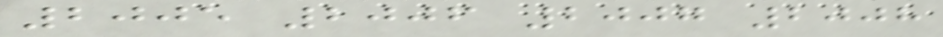2005 2006 2007 2008
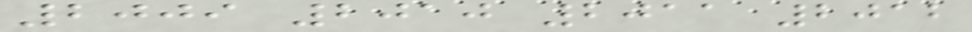2009 2010 2011 2012
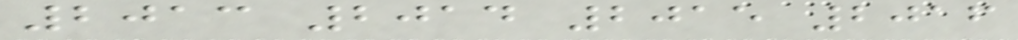2013 2014 2015 2016
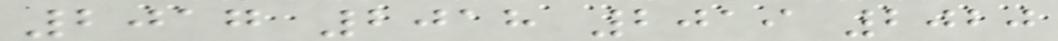2017 2018 2019 2020
